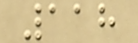118
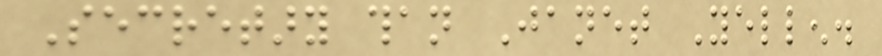Secretary than Janet Yellen.
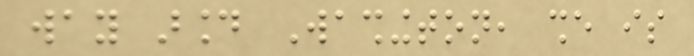way around Washington, she is
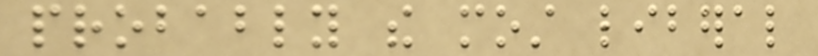probably the most liberal
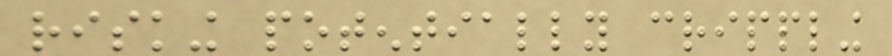risking potentially crippling
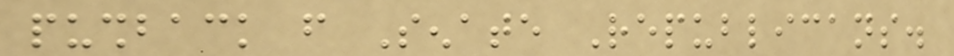pushback from Senate Republicans.
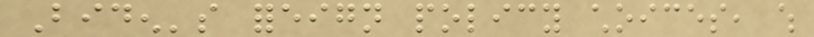Biden's foreign policy choices, which
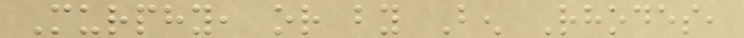Murphy, or by Ben Rhodes,
